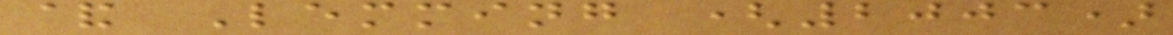& Lemming (2003)
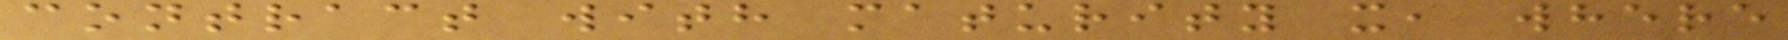contract with maturity x, where
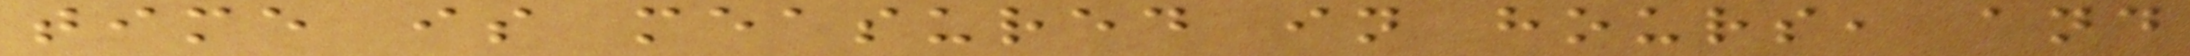time is measured in hours, and
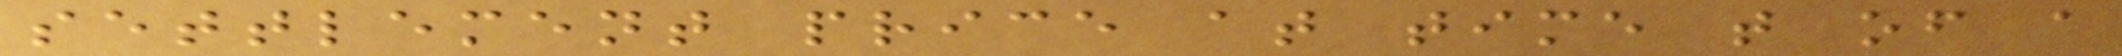settlement price at time t of a
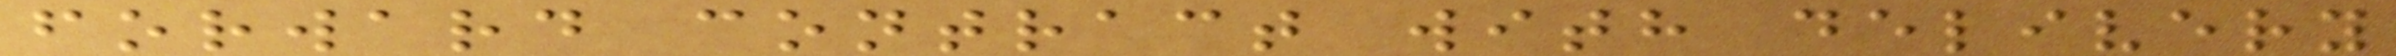forward contract with delivery
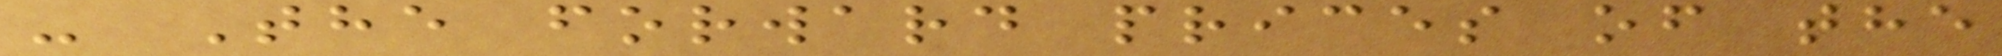- The forward prices of the
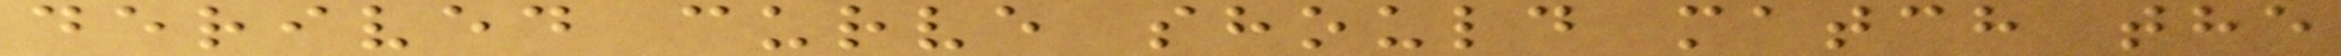derived curve should match the
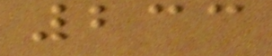233
